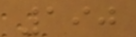190
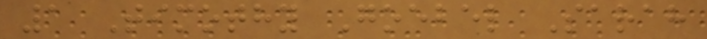1 Timothy Goebel Sarah
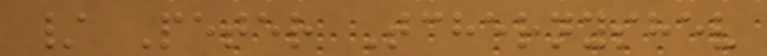/ Peter Tchernyshev
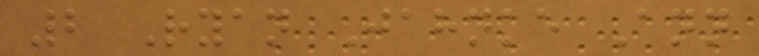2 Ryan Jahnke Ann
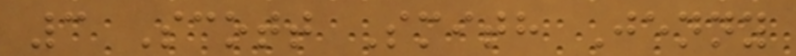3 Scott Smith Jenny
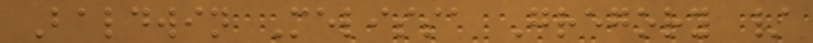Baldwin Melissa Gregory /
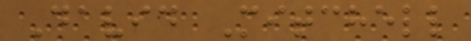David Mitchell
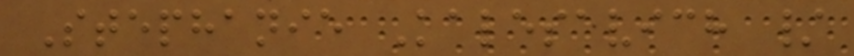Stephanie Kalesavich /
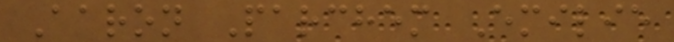Aaron Parchem Emilie
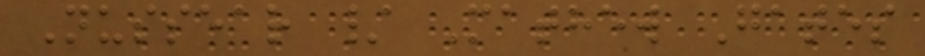Nussear / Mathew Gates
